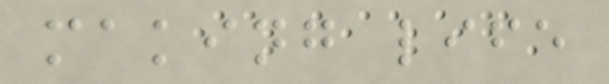making life
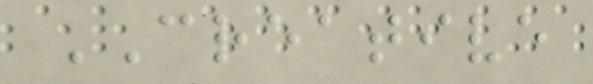CREATIVE
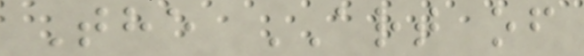The ART of
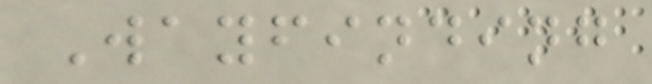Wayfinding
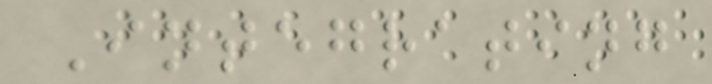Integrating
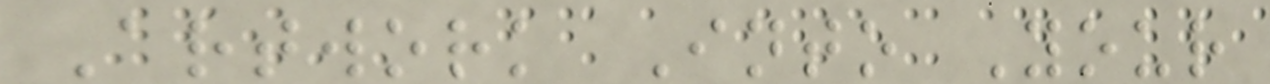Artwork Into Your
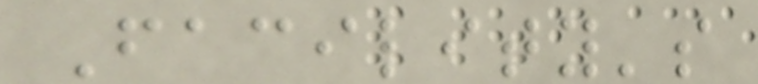Facility's
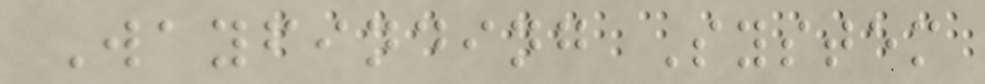Wayfinding System
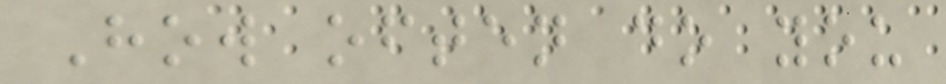How often do you
